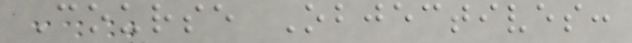Course Objectives:
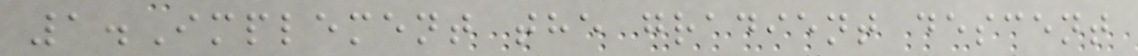1.Implement the gradient descent
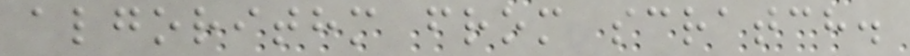algorithm from scratch.
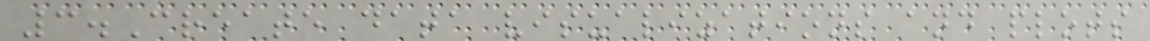3.Create data visualizations and plots
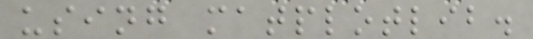using matplotlib.
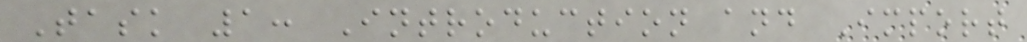Task 1: Introduction and Import
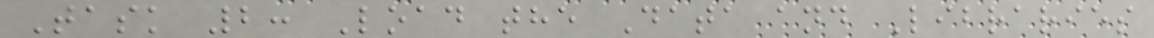Task 2: Load the Data and Libraries
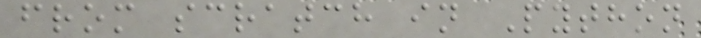from scratch in Python
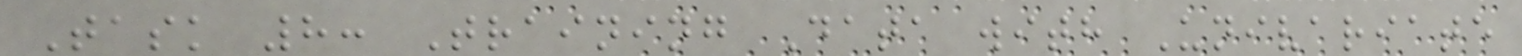Task 8: Training Data with Univariate
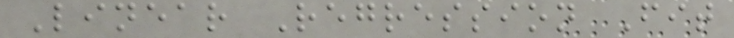Linear Regression Fit
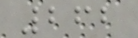262
